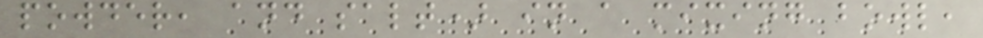powder, and salt) in a mixing bowl,
